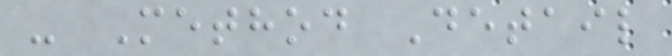- Method Detail
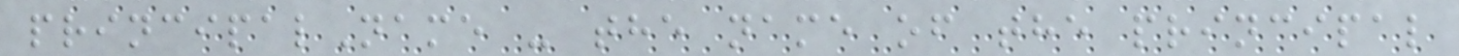principalName - the name of the principal
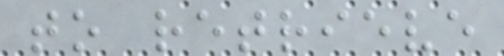to retrieve
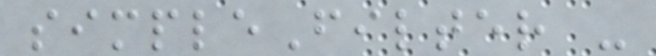simpleFilter -
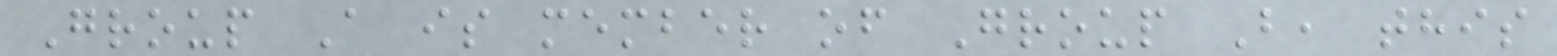Group A is member of Group B, this
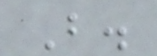B.
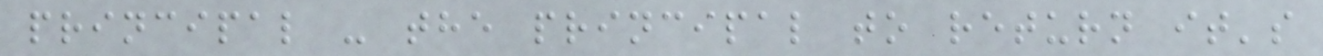principal - the principal to return it's
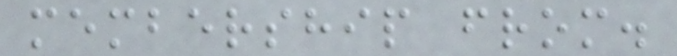membership from.
